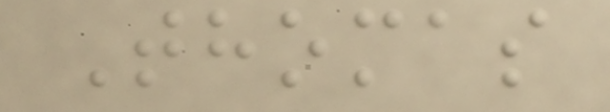Thomas
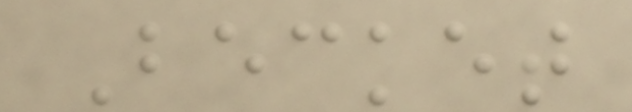Becket
